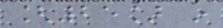[25] in
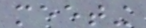meeting
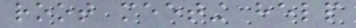root meeting help
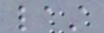last
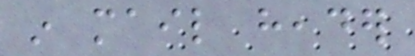in mail header
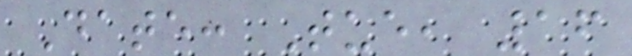Date: Tue, 16
